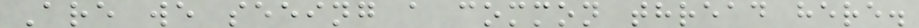Are we seeing a common thread here.
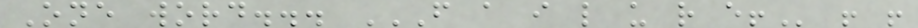One word... F A I L U R E! ! !
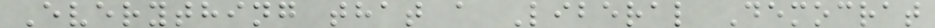Everything that a Liberal Democrat
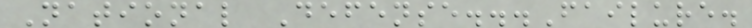National Defense...Failure.
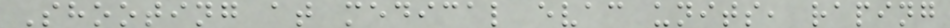Shooting at medical evac units, raping
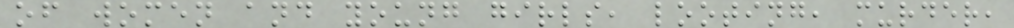of women and young girls, looting, murder,
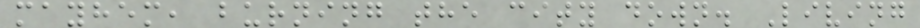mayhem, burning the city down. Living
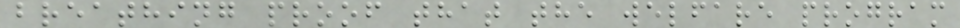breathing proof that the welfare program
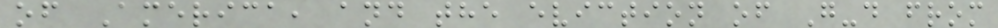of America, and the eviction of G-d from
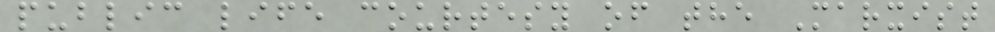public life courtesy of the Marxist
